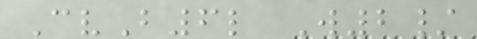CvB6l W2/
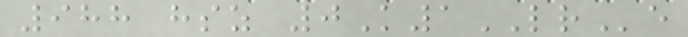988 hsz 0K1LRe
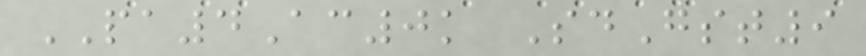PA4Ac0k SdGst9
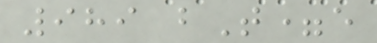989 bT=e
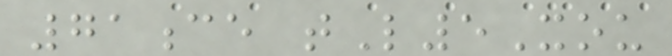71ce tL5Xou
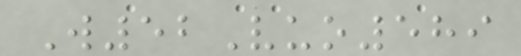W52Vuo589
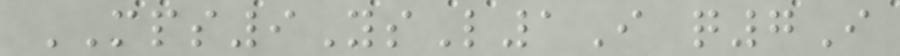MPS9YsL1I q7I
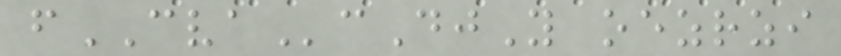fCVAcDjY oezrzi
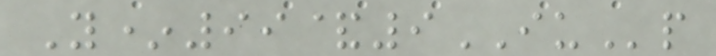Y*99&9IUp
